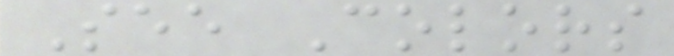See Colors
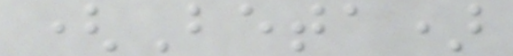(Beta)
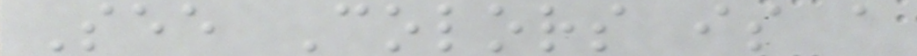See Colors is a
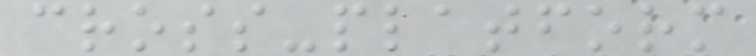cross-platform
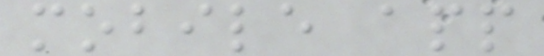mobile app
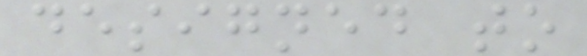designed to
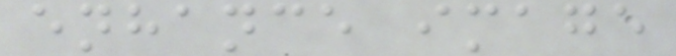enhance image
